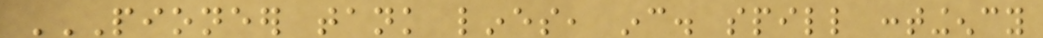PIONEER TANK LINES, INC. SPILL CONTINGENCY
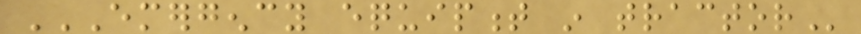EMERGENCY EQUIPMENT IN TRACTOR
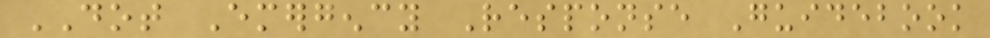DOT Emergency Response Guidebook
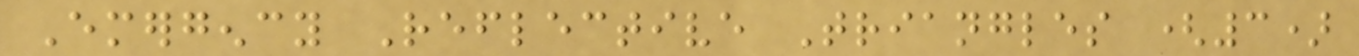Emergency Reflective Triangles (3)
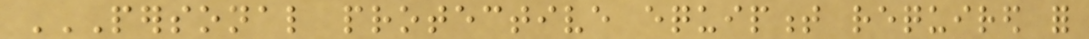PERSONAL PROTECTIVE EQUIPMENT REQUIRED FOR
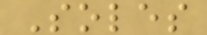Soles
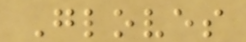Gloves
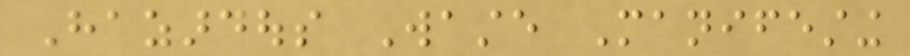Hazardous Waste Manifesting
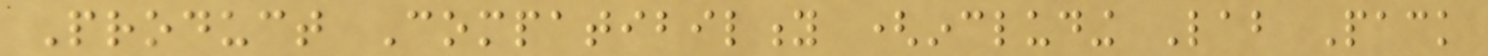Product Compatibility (including Lab Pack
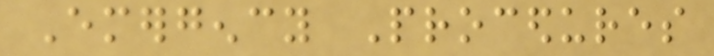Emergency Procedures
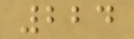224
